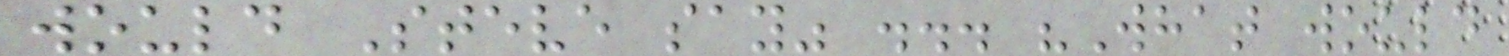would Steve say" ... "What would
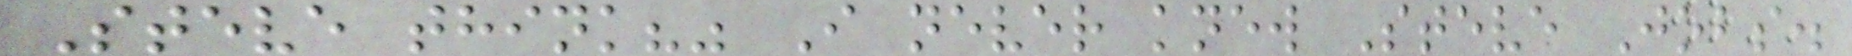Steve think?" I never knew Steve Jobs.
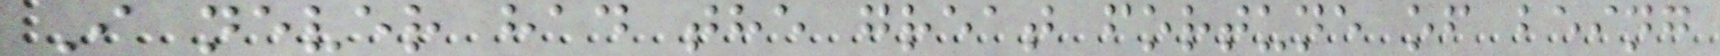I never had the great fortune of being
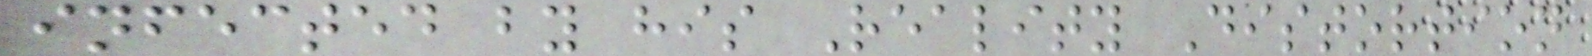infected by his Reality Distortion
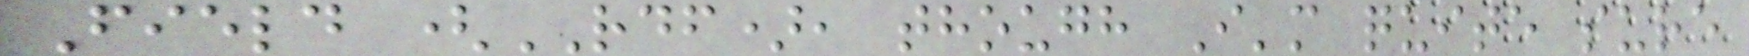Field (RDF), though I'm quite sure
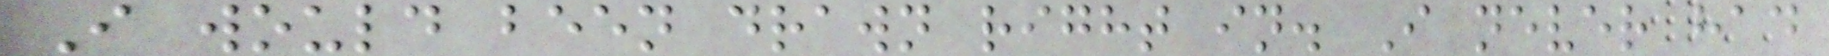I would been drawn right in. I never had
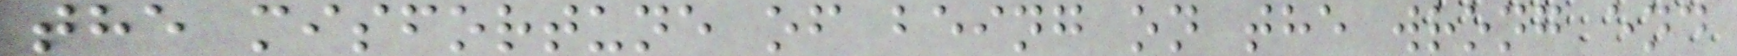the misfortune of being on the wrong end
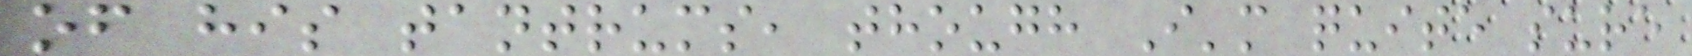of his tantrums, though I'm quite sure
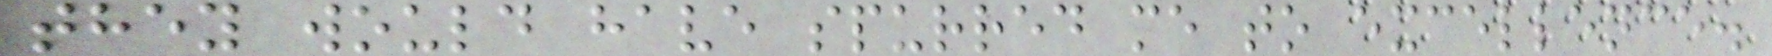they would have spurred me to excellence.
